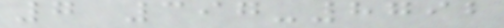7 397-8792
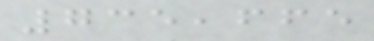735,665
